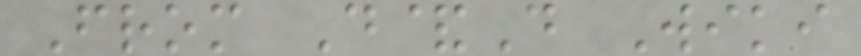From D&D Wiki
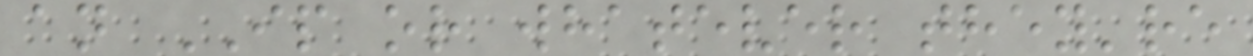an IP or whatever they're
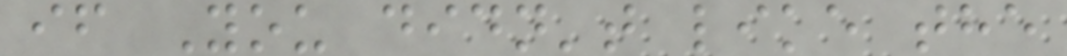if You didn't like the
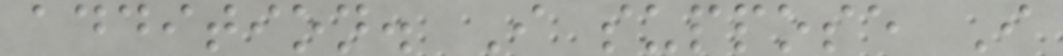addition. I suppose I
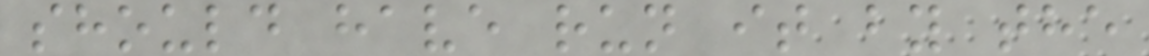should have run it by the
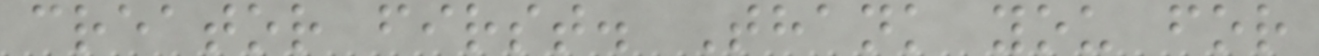creator first. Thank you for
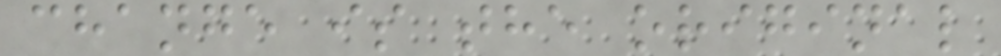change is the original
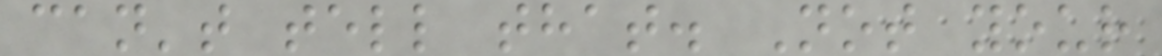can't tell that. Not your
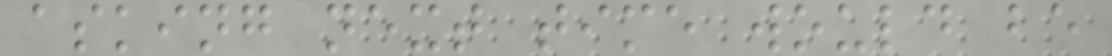asking next time would be
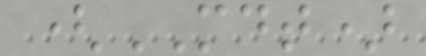(MDT)
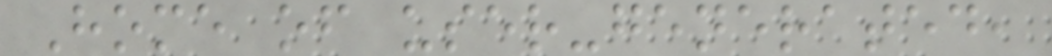Home of user-generated,
